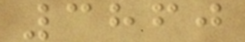3860
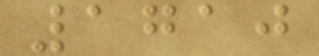1710
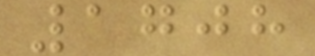1708
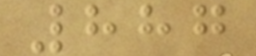887
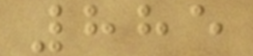885
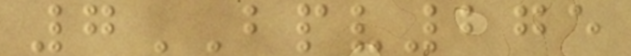7BPV275
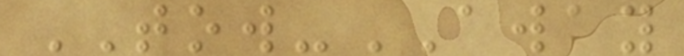TOW-AWAY
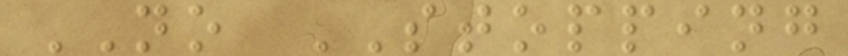NO STOPPING
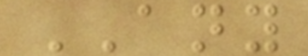ANY
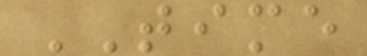TIME
